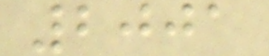2001
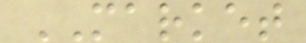MARKET
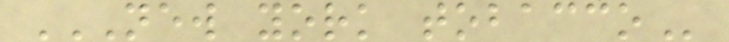NEW YORK TOBACCO
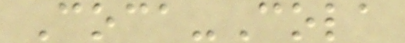Coca-Cola
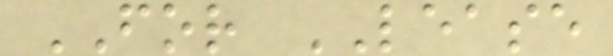FOR LEASE
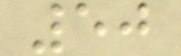50
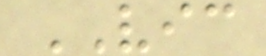VIC
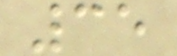35
